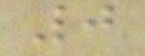0
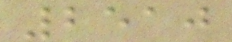2510
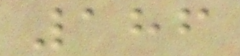186
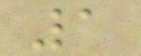1
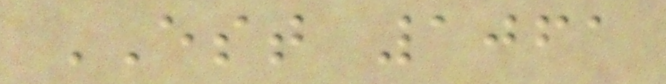EST 1061
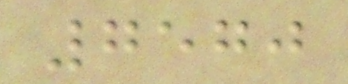7570
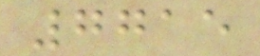7715
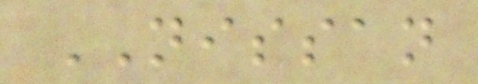NISSAN
